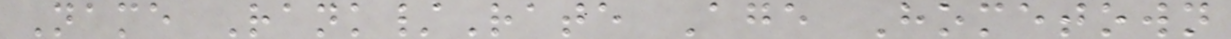Name Rank/Rate Age Hometown
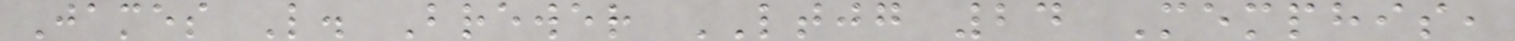James L. Brewer LTJG 24 Memphis,
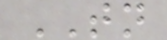TN
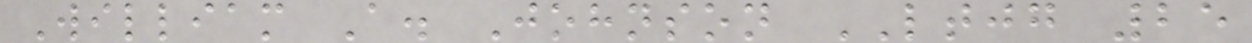William A. Johnson LTJG 25
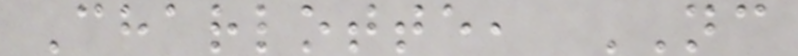Charlotte, NC
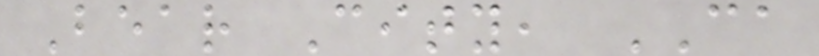Bear City, CA
